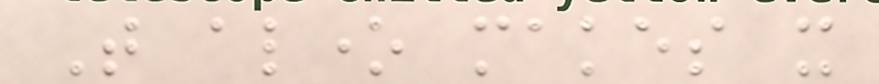That alone makes it
